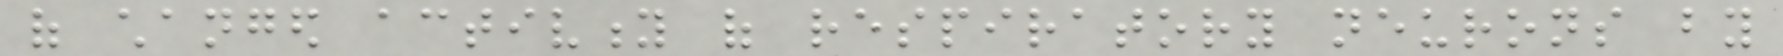of changed activity of respiratory neurons by
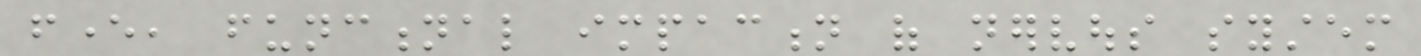fever, functional impaction of nervous system
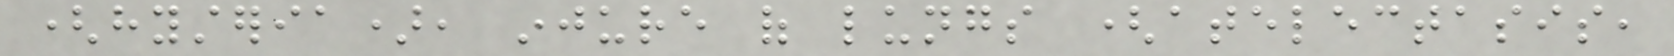(hysteria), injure of lungs (atelectasis,
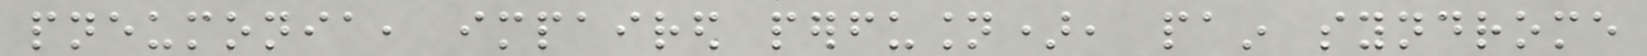pneumonia, impaired perfusion), pain syndrome
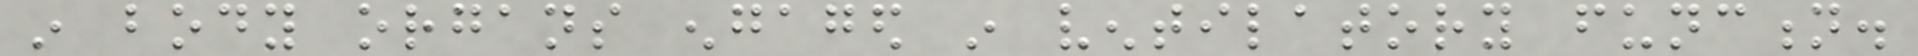in body organs engaged in ventilatory function.
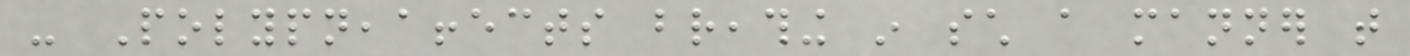- Polypneaaffects breathing in such a manner that
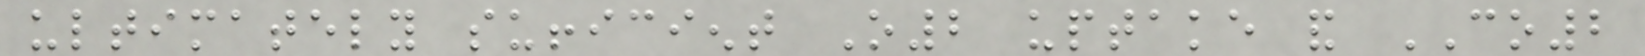ultimately sufficient O2 uptake and CO2
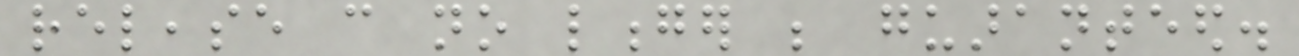release can no longer be guaranteed.
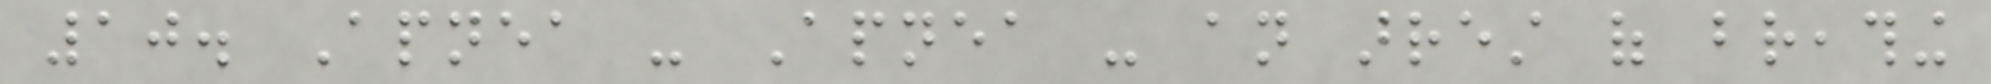10. Apnea - Apnea - an arrest of breathing
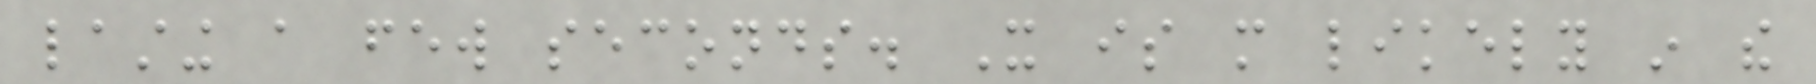lasting a few seconds. It is more likely in the
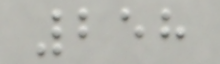258
